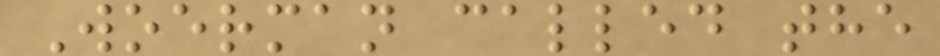Woerman called the
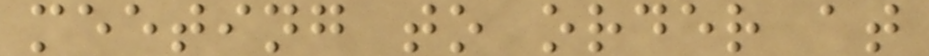meeting to order at
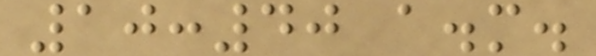10:40 a.m.
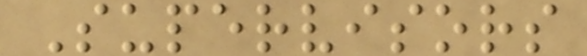Supervisors
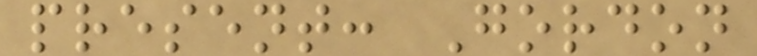present: Gordon
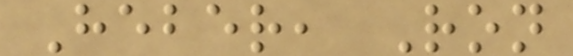Heber, Ron
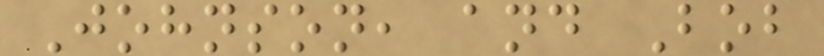Johnson, and Bob
